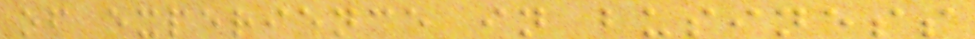of experience in business
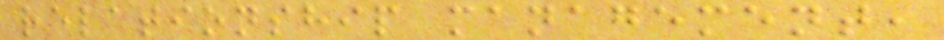relationship management,
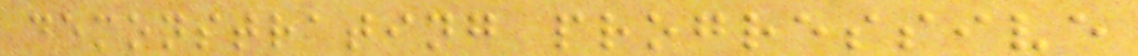demonstrating progressive
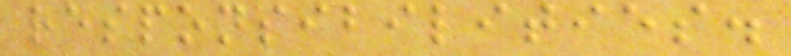responsibilities.
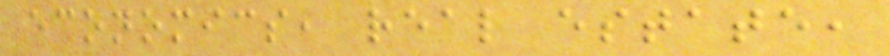economics, real estate,
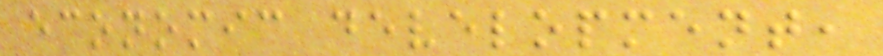economic development,
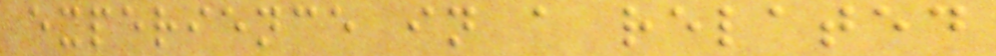experience in a related
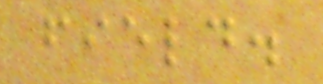field.
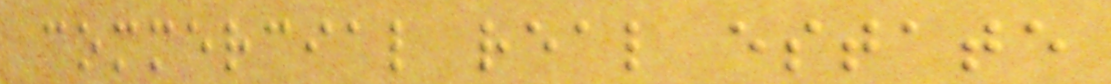commercial real estate
